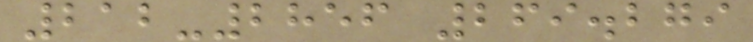212-2856 269.279
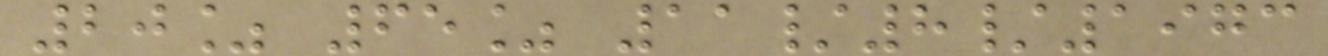20% 65% 11/8/1973
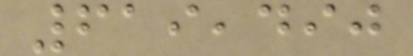619,490
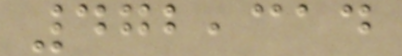472,314
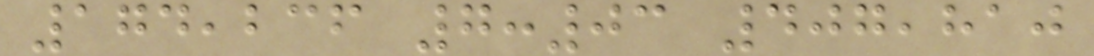174,236 7:03 407,810
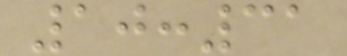10:31
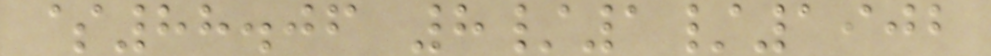$88.06 8/1/1902
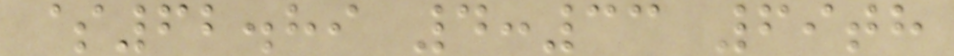$62.89 4:33 69th
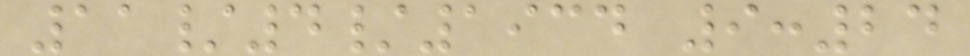11/4/1934 9:24
